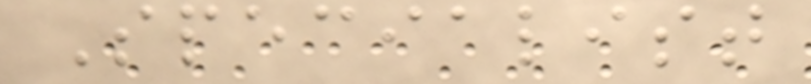Specialist
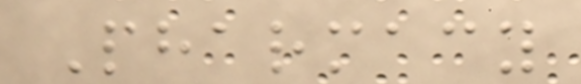Pharmacy
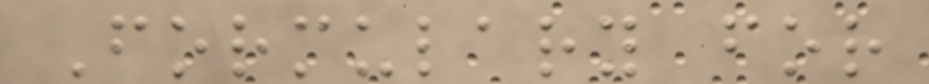Formulary for
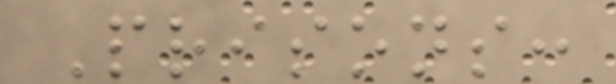Prisons:
